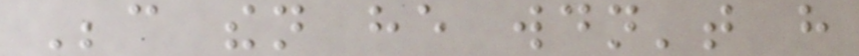Because then he wouldn't have
